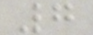7
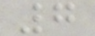7
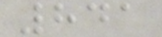841
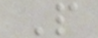P
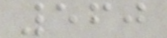560
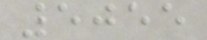5055
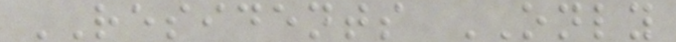RESIDENTS ONLY
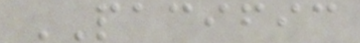PACIFIC
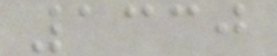1330
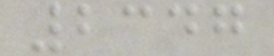2347
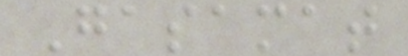Gasamat
